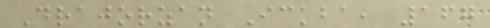Drajorzan Ickba, 167
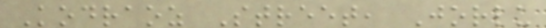Kodraoz Street, Jorlu
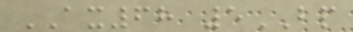AX68 5BP
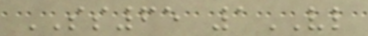SS65 1VL
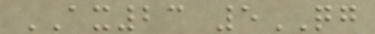AX23 5QG
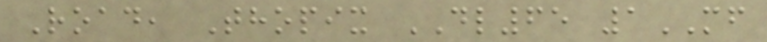Road, Thopix DL65 1MF
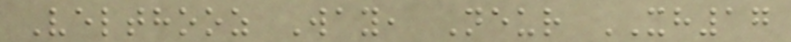Velthooz Way, Neur XH17
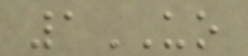1UO
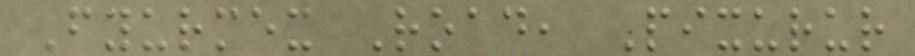Fyurmex Road, Pixurur
